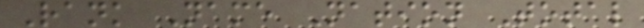Rank Name Nation Total
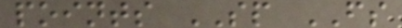points SP FS
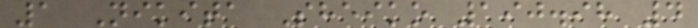1 Nikita Sheiko 190.98 4
